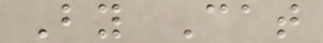By Cat
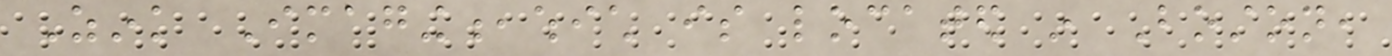Zink Imaging,which is located in Boston,
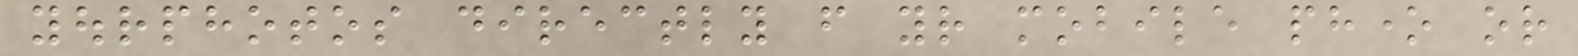yourphotos directly from your mobile phone or
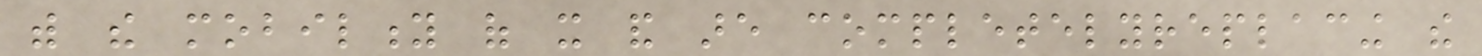with the mobility of it and are completelyreplacing the
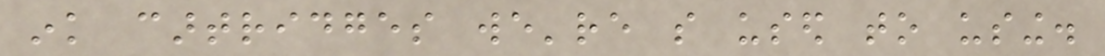ink cartridges we're so used to using.
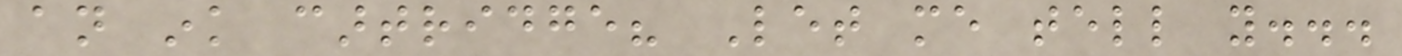an ink cartridge? Let me tell you...
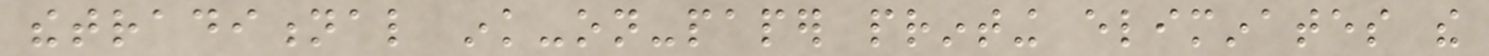thetraditional ink-on-paper printing eliminates the
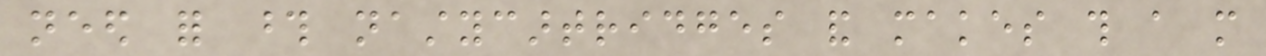need for those nastycartridges and makes this a more
